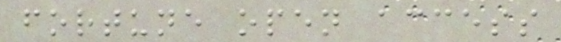fortune open access
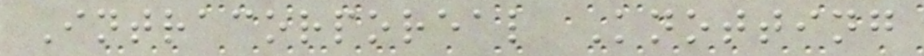Intracorporeal Knotting
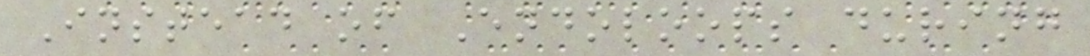Instead of Endoloops during
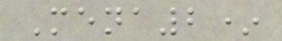Mena2*
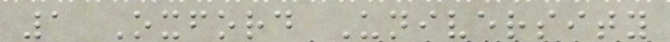1 Oxford University
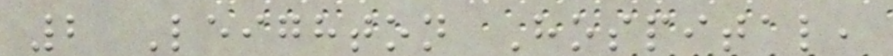2 Leighton Hospital,
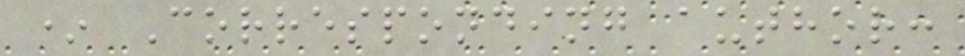* Corresponding author:
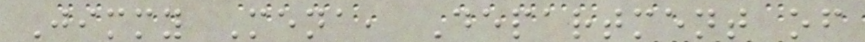Jimmy Mena, Department of
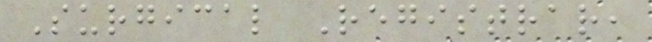Surgical Registrar,
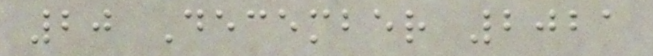20 December 2021
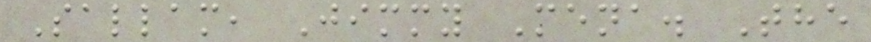Sallam, Jimmy Mena. The
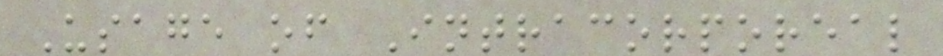Usage of Intracorporeal
